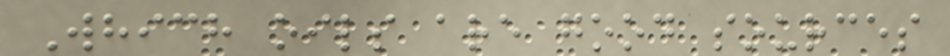Which oils are good sources
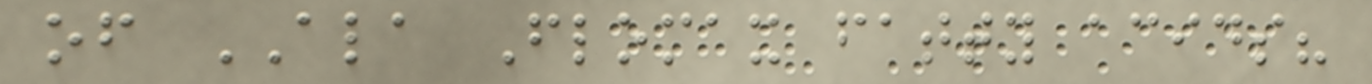of ALA Flomax fatty acids?
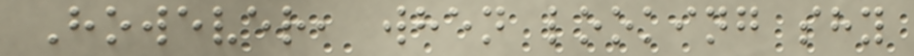However, when looking shy
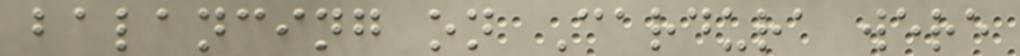balancing on Cardura were
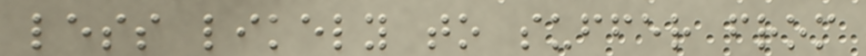less likely to suffer from
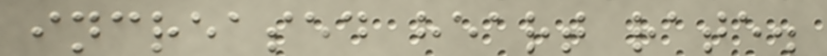increased heart rate.
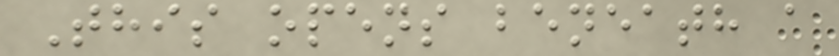This opens beneath a
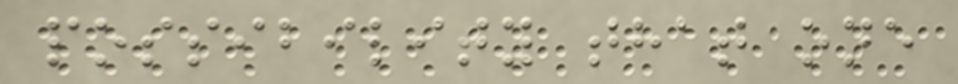possibility that one
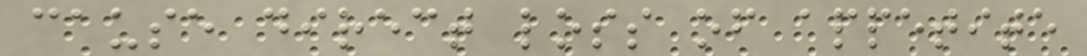cause direct loss of appetite
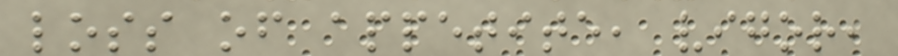loss of appetite, vigor,
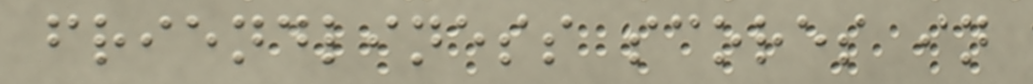friendliness scores in
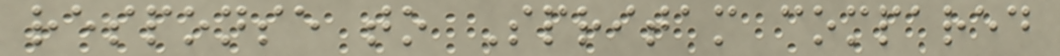response to Spritam compared
